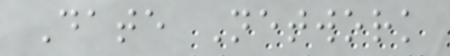Date Network
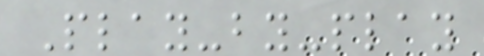Play-by-play
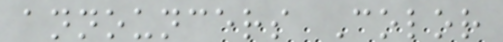announcers Color
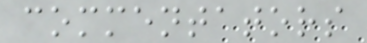commentators
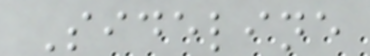Sideline
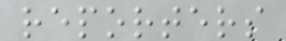reporters
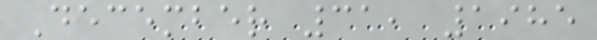December 31, 1985
